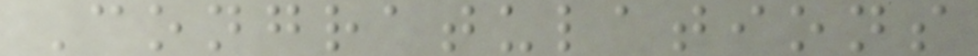Congratulations
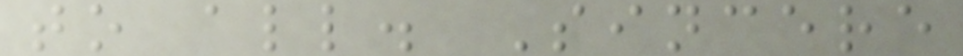to all. Sincere
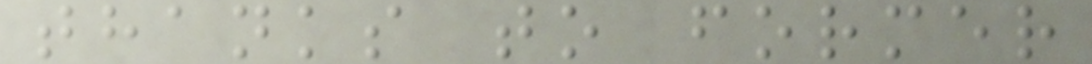thanks to former
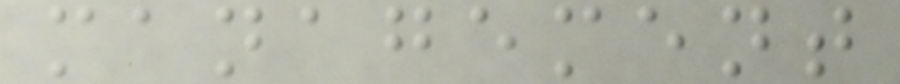management
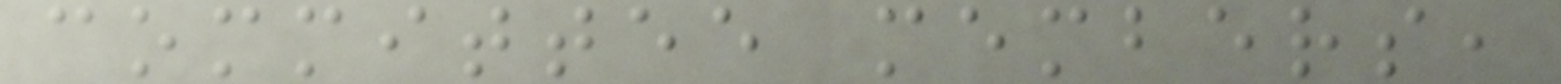committee members,
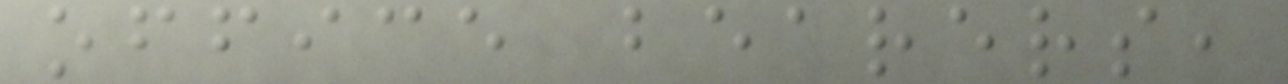office bearers,
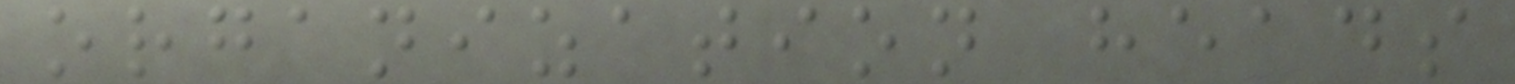organization heads
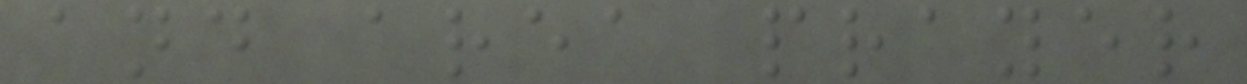and area prayer
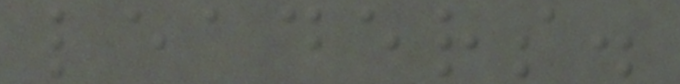leaders.
